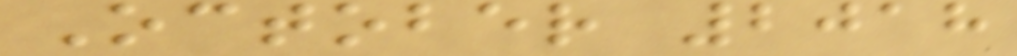October 2018
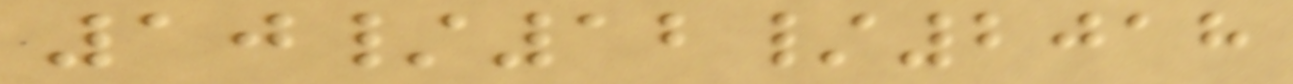10/12/2018
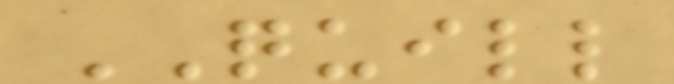QUILL
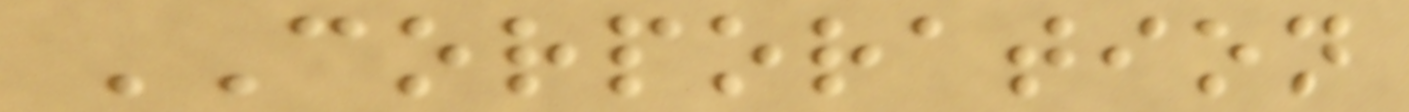CORPORATION
